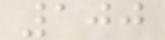100
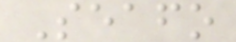Seafo
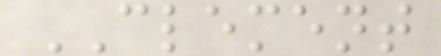CLEMENT
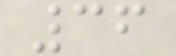36
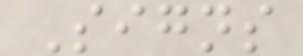Signs
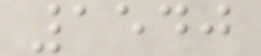1540
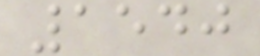1540
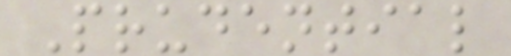Prudential
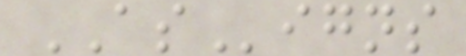ASigns
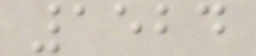1524
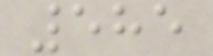585
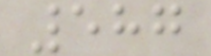587
